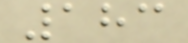183
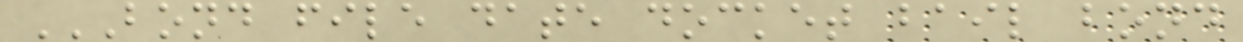BOND FILE DATE DOCKET BAIL BOND
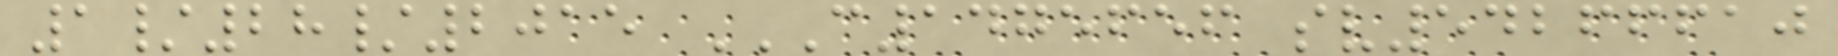1/28/2015 C1475656 SV54266610
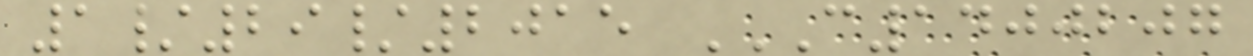1/29/2015 C1400207
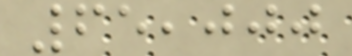65,000
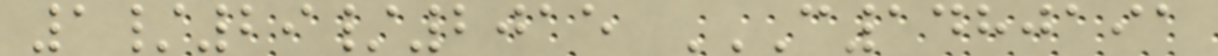1/29/2015 C1480191
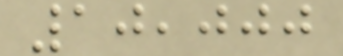10,000
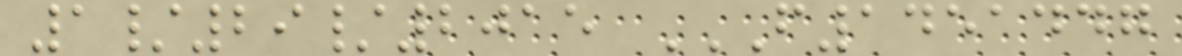1/29/2015 F1451447
